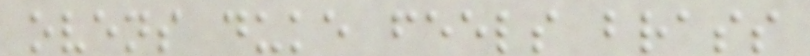ovens duke feels brass
